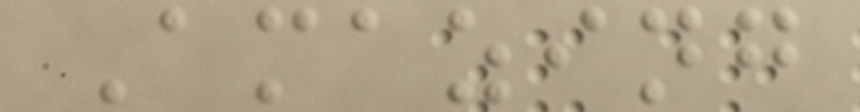Amazing
